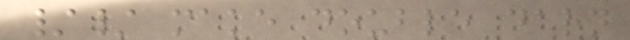// make double darn
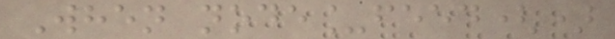When node_feed()
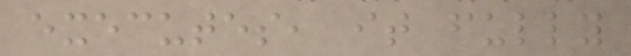executes, it fully
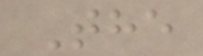The
